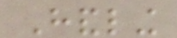Handling
